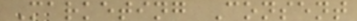Marketing Consent
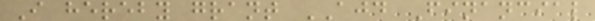I hereby grant AJD Financial
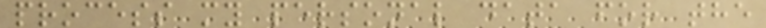process my personal data for the
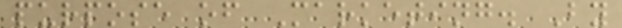purpose of Marketing. By
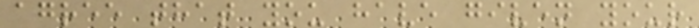agree that you have given your
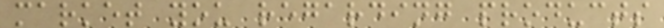market you regarding products
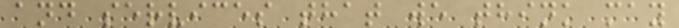and services that we think may
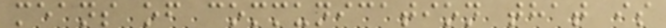means of communication that is
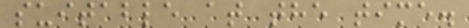suitable at the time.
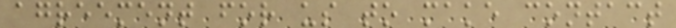agreement for us to make contact
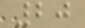20
